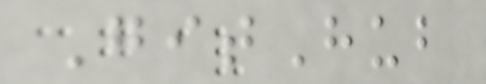GitHub
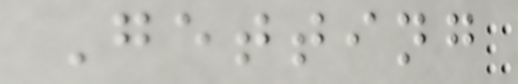Getting
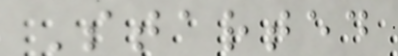Started
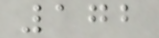172
